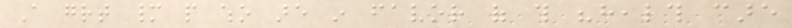A great many people who are in favor of this "health care
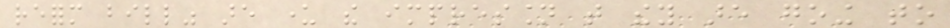reform bill" are under the impression that they are going to
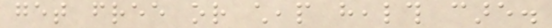get free or cheap health care.
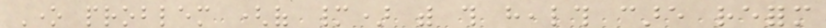One problem (of many) with this health care reform
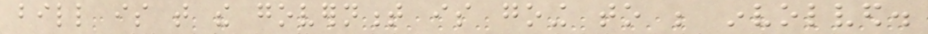bill is that the government is going to be involved.
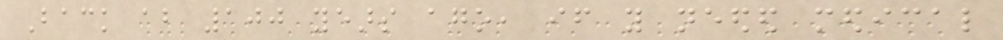Back about 100 years ago, if you needed medical
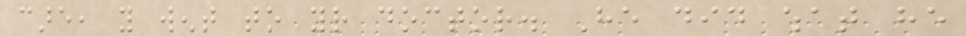care, you went to your doctor. He did what he
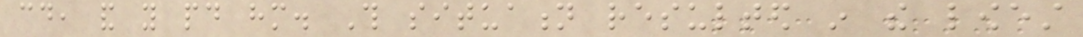could, and you paid him. This situation resulted in the lowest
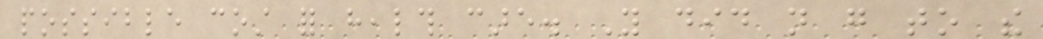possible cost for health care. You did not go to the
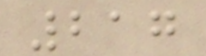217
